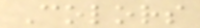Colors
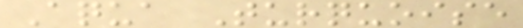Aqua Turquoise
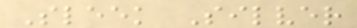Sleek Silver
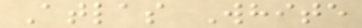Atlas White
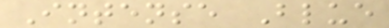Intense Blue
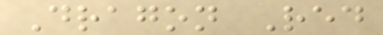Dragon Red
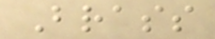Brass
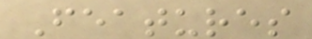Features
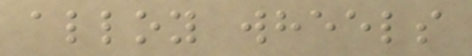alloy wheels
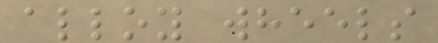alloy wheels
